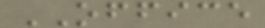OFFICE
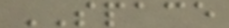SPACE
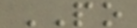PO
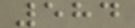584
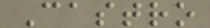Castro
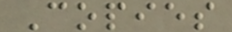Copies
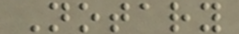Notary
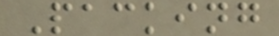Packing
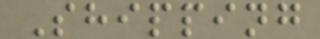Shipping
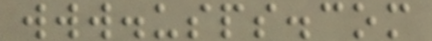www.usps.com
